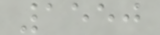1550
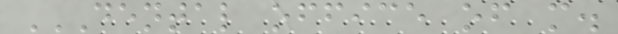DENTAL OFFICE OF M.
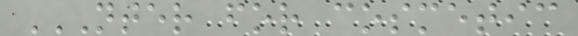NTER FOR COSMETIC
